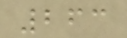263
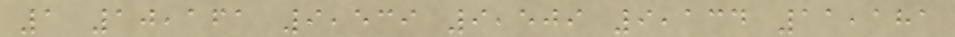1 10,161 9,539 9,509 9,134 11,181
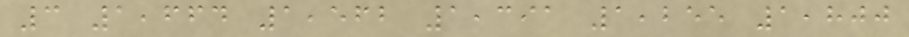3 1,664 1,562 1,391 1,255 1,800
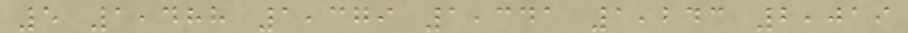5 1,488 1,379 1,341 1,243 2,019
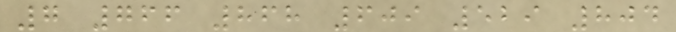7 766 868 609 529 804
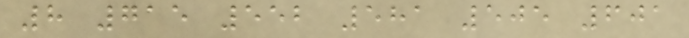8 715 552 581 505 601
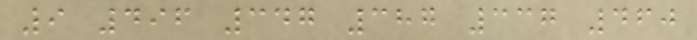9 496 347 387 337 460
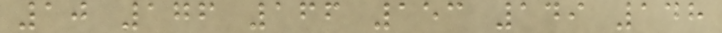10 176 166 153 149 148
